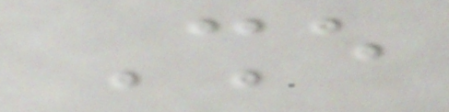She
